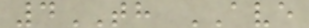4TH AVE
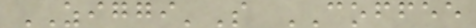ZIGGI'S COFFEE
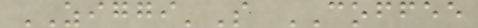ZIGGI'S COFFEE
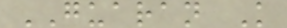GUARAN K
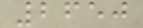2650
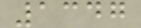1347
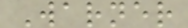Warner
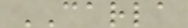CARLA
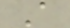A
